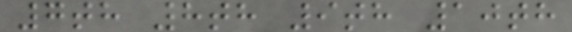7th 8th 9th 10th
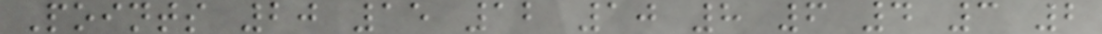Points 20 15 12 10 8 6 4 3 2
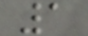1
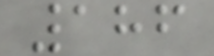186
